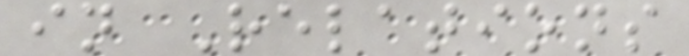in Relations
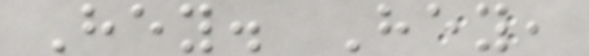Hey. Hey,
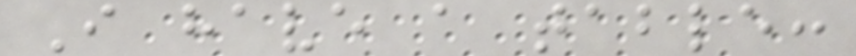I have a table:
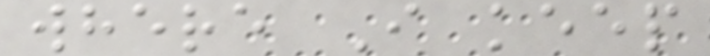where I keep
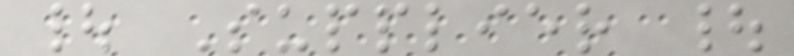| Supplier |
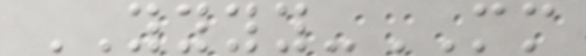YYYY-MM
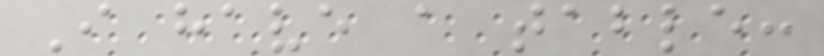I have a table:
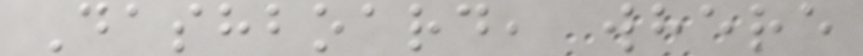Dashboard, where
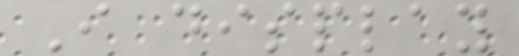I display
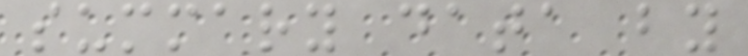summary data by
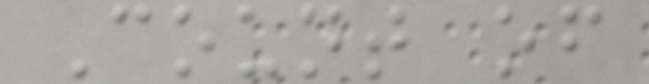Count of
